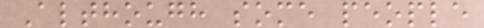Although some people
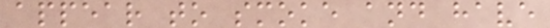appear to smoke and have
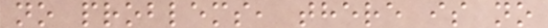no problems, there is no
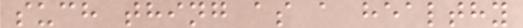such thing as a healthy
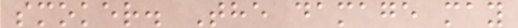smoker. The damage may
